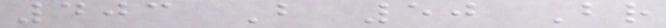403 B 50 Br
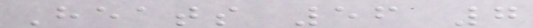Heats 56 7
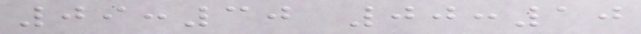09:30 00:10
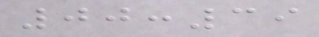00:39
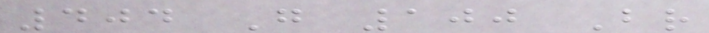404 G 100 Br
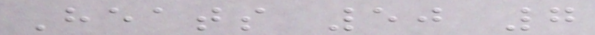Heats 50 7
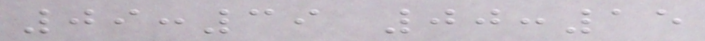09:39 00:15
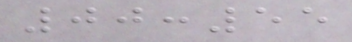00:55
